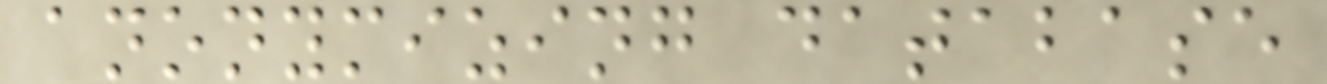anonymizing database
